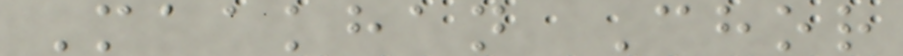Maakhan Chor
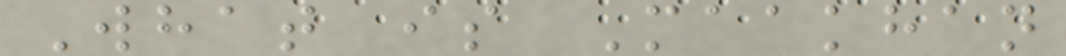What is Maakhan
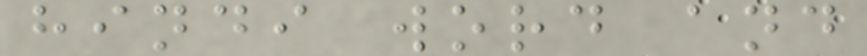hindi word and
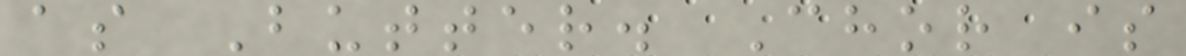as Butter. Chor is
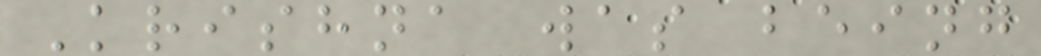Krishna was being
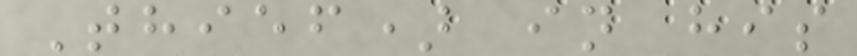Thief) in his
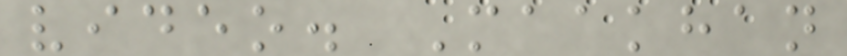video. Maakhan
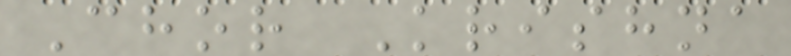Chor Krishna
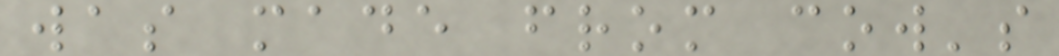was made from cow's
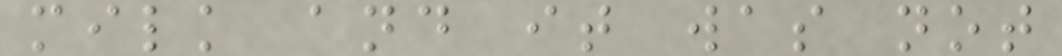milk and it was not
